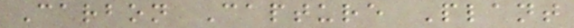Carbon Capture Plant
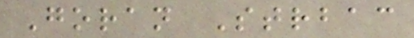Goran Strbac
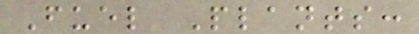Fuel Plants:
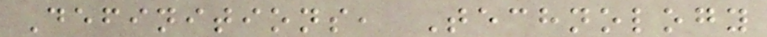Definitions, Technology
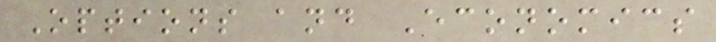Options and Economics
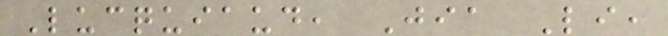Lucquiaud, Jia Li,
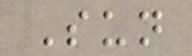Sun
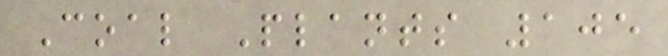Coal Plants 105
